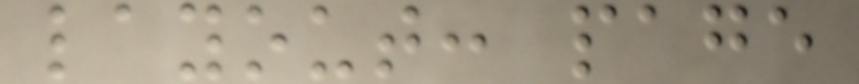layout: page
